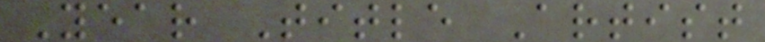Year Title Artist
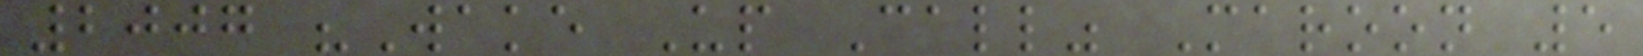2007 "Wake Up Call" Maroon 5
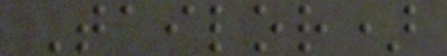Tailor)
